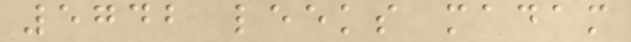5742 leeks madam
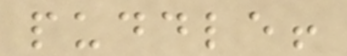puddle!
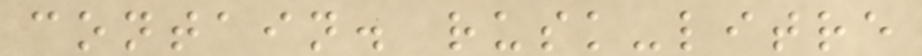contain. rusk-litre
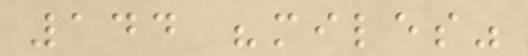144 "miles"
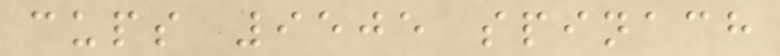cups 9505 spinach
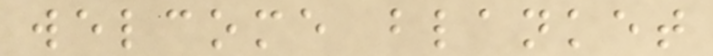welcome blanket
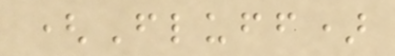(Fluff)
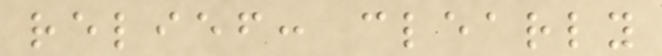relief: clearly
